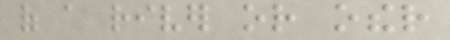of a river or other
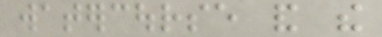watercourse and the
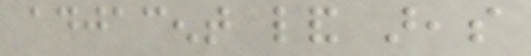adjacent land areas
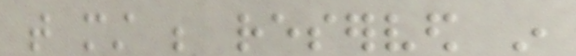that must be reserved in
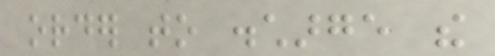order to discharge the
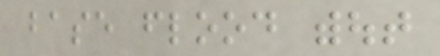base flood without
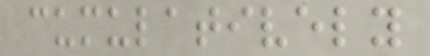cumulatively
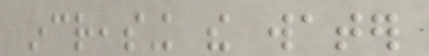increasing the water
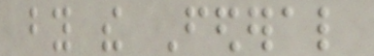by the Federal
